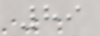89
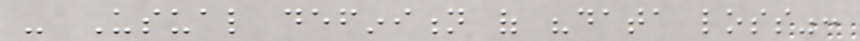- Usual definition of "data loss":
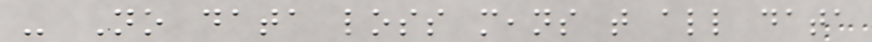- No data loss means that all data
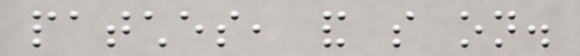patches, and so on.
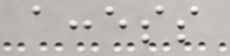access
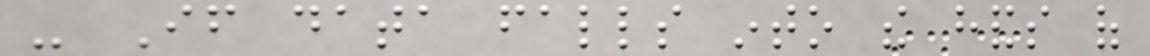- If data falls into the hands of
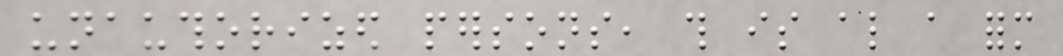unauthorized persons, this is also a form
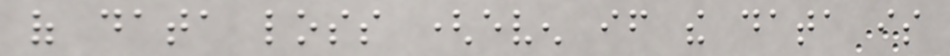of data loss (even if the data is
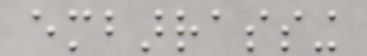embarrassing
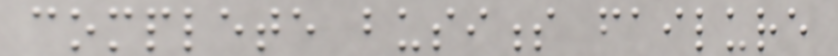complete business failure
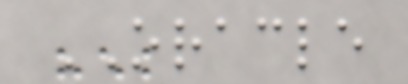ORACLE
